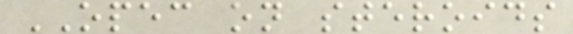OPEC on steroids
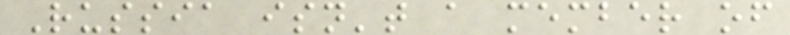Russia isn't a member of
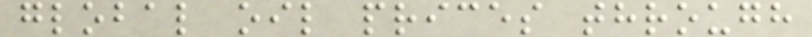global oil prices through
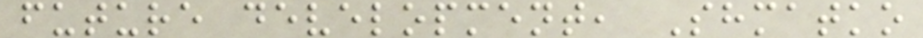future development, Shmatko
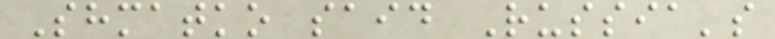Shmatko said Russia's
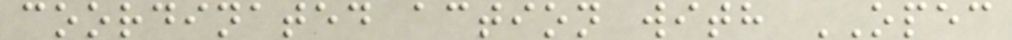coordinated action with OPEC
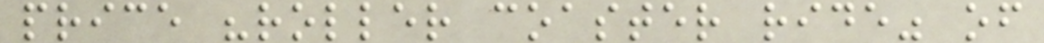price "roller coaster ride" of
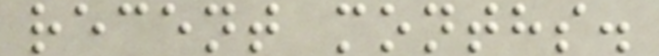recent months.
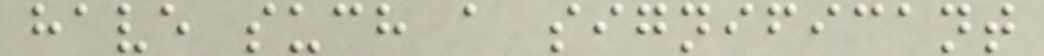have such a significant
